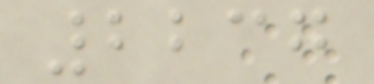2237
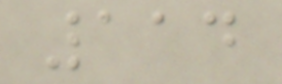114
